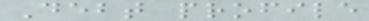Debt profile
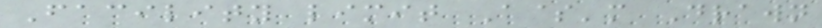Facility limit A$'m Drawn
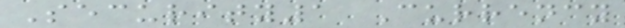Security1 Currency
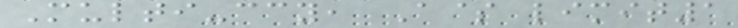Multi-ccy, A$ limit1
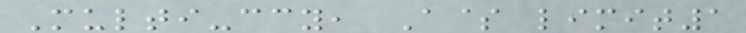Multi-ccy, A$ limit1
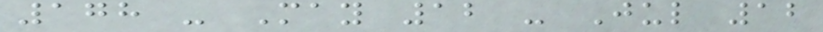178 - May 12 - Jul 12
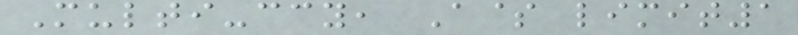Multi-ccy, A$ limit1
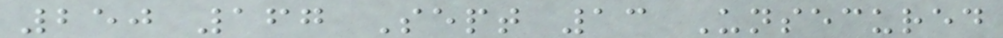250 167 Sept 13 Unsecured
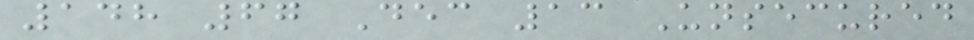148 67 Dec 13 Unsecured
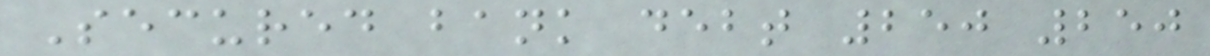Secured bank debt 250 250
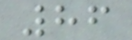86
